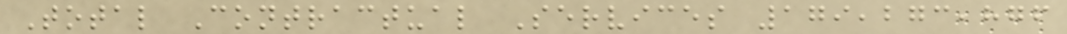Total Contractual Services 179,273,876
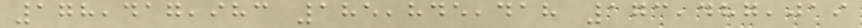178,417,983 185,845,418 173,487,019
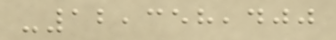-12,358,400
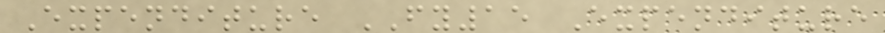Expenditure FY15 Expenditure
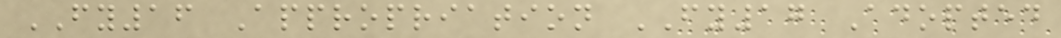FY16 Appropriation FY17 Adopted
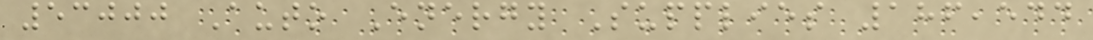53000 Auto Energy Supplies 186,544
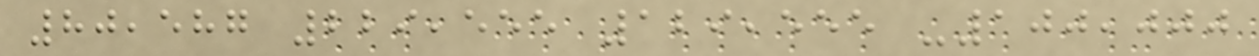80,587 229,555 129,555 -100,000
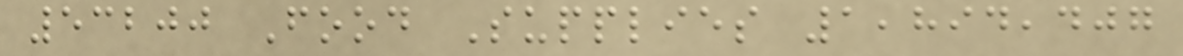53200 Food Supplies 1,894,407
